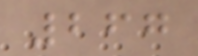267
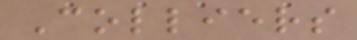Colliers
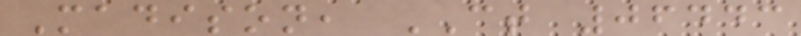Madison, CT 06443
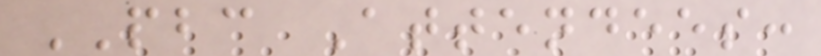PBC Attendees:
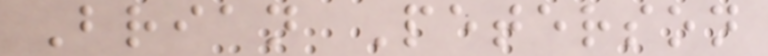Brian Peterson
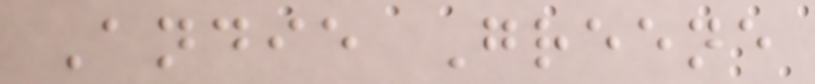Andie Greene
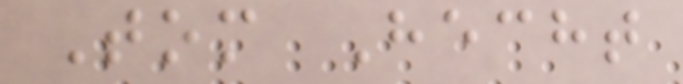Tom Hecht
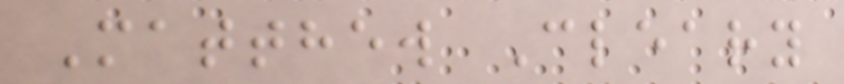Matthew Cleary
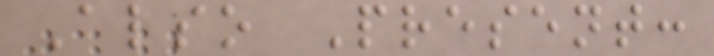Also Present:
